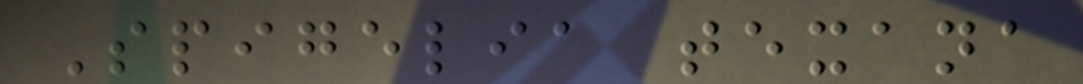Spigelia texana
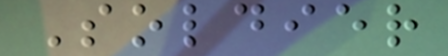Soldier
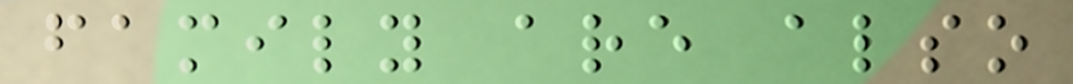family are also
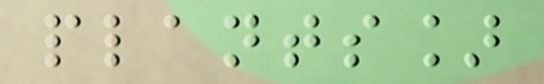plants]
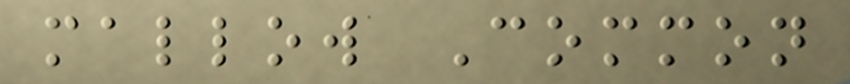mallow Common
